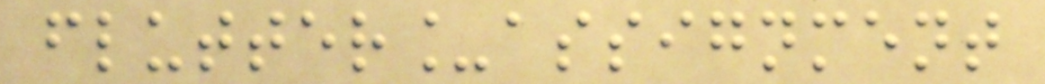flutter_assignment
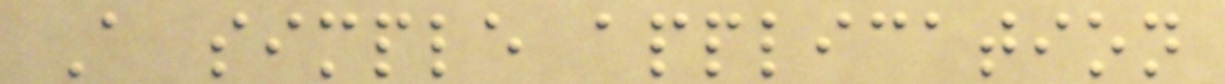A simple application
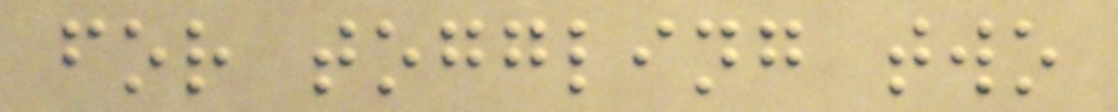for toggling two
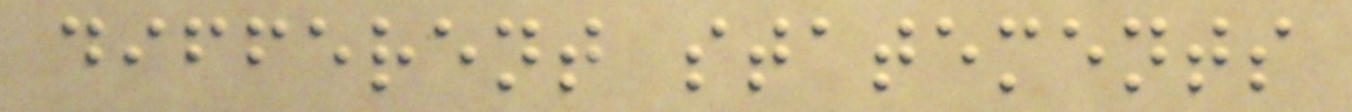different statements
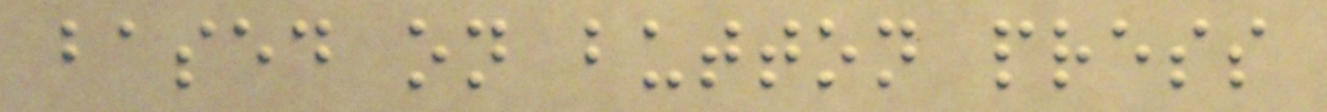based on button press
